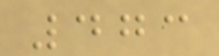473
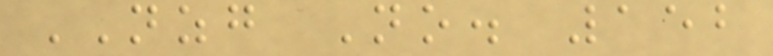NZG No. 152
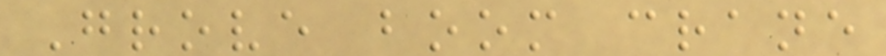Grove boom crane
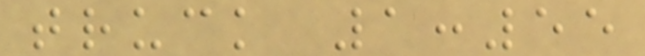truck 1:55
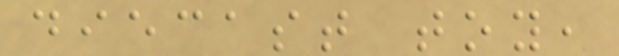diecast toy,
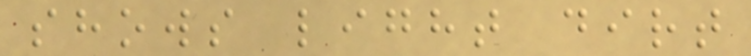shows light dirt
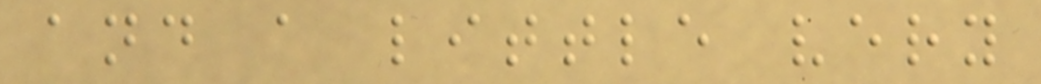and a little very
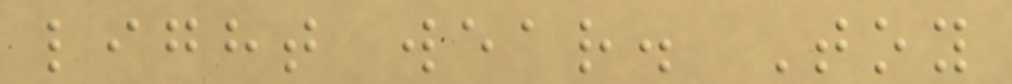light wear. Toy
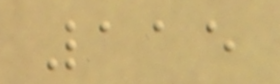115
